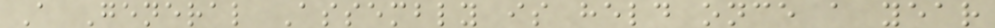A General Assembly is held once a year
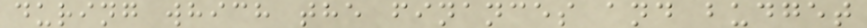during which the finances and budget
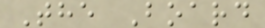The Board
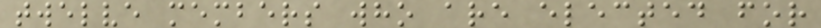twelve members who are elected for
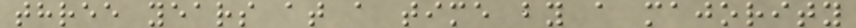three years at a time by a majority
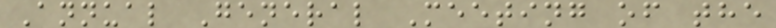Annual General Meeting of the
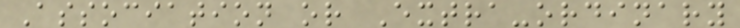Association or Extra-ordinary
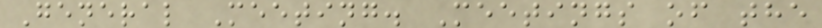General Meeting. Meetings of the
